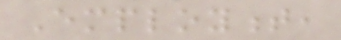Employment,
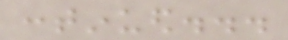continued...
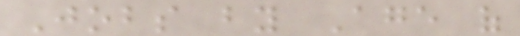Jobs by Age of
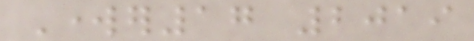Worker17 2019
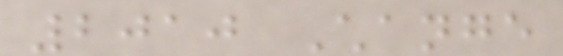2010 Change
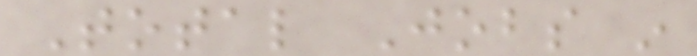Total Jobs in
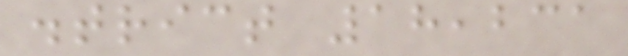district 18,231
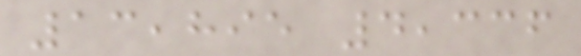13,895 4,336
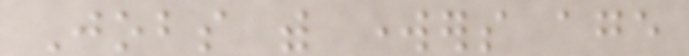Jobs with workers age
